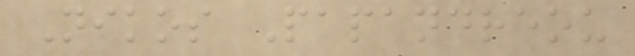Nikos Papandreou
